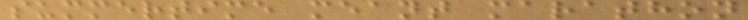summertime meant marathon
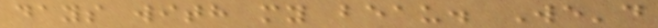days with my beau. We'd
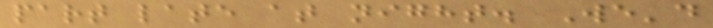part late at night. We'd
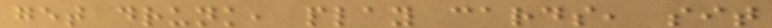get drunk, play cards, sit
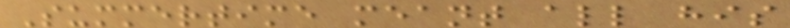Summertime meant all his
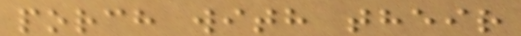porch with their
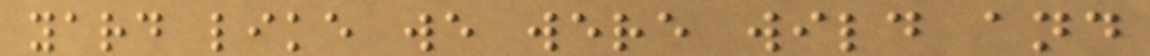yard like we were wild and
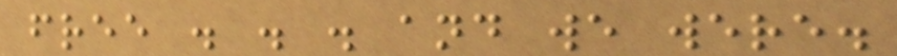free . . . and we were.
